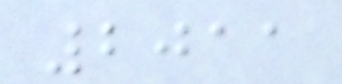2011
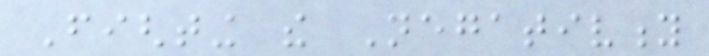Fighting the Negativity
